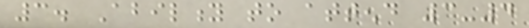3. Ability to attend 3-4
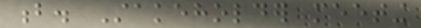b. Stakeholder meeting
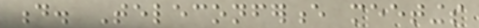d. Teleconference meetings
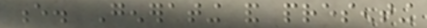e. Generating and presenting
